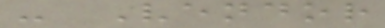- Vendor
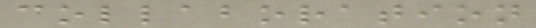collaboration
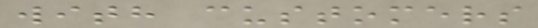with customers
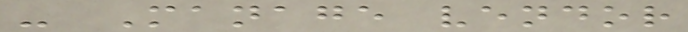- Manage vendor
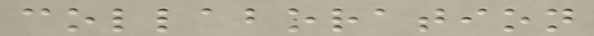collaboration
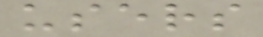users
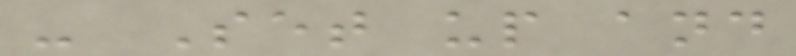- Set up and
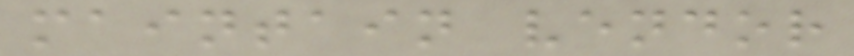maintain vendor
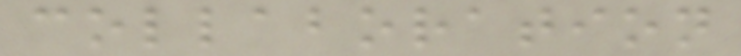collaboration
